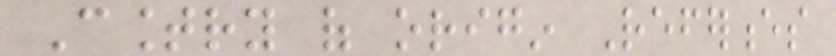Country of origin References
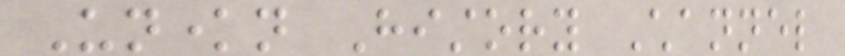Unknown History Channel
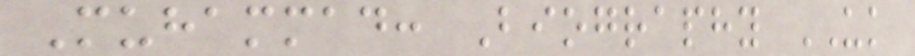Muhammad: Biography UK
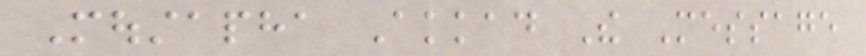Moustapha Akkad The Message
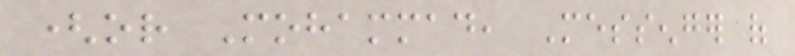(or Mohammad, Messenger of
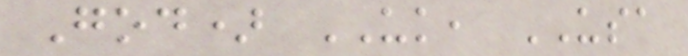God) UK, USA
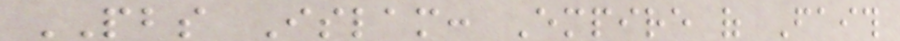PBS Islam: Empire of Faith
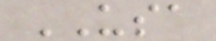USA
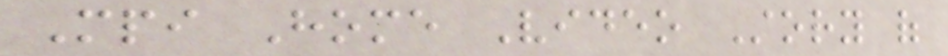Mpi Home Video Story of
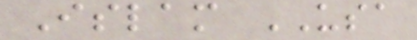Islam USA
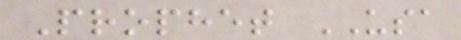Prophet USA
